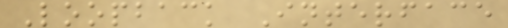Loopback Interface
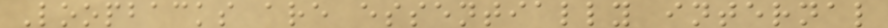Loopbacks are essentially internal
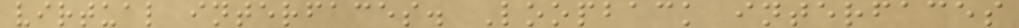virtual interfaces. Loopback interfaces
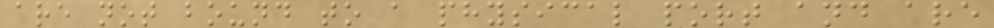are not bound to a physical port and are
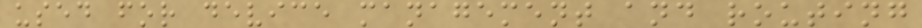used for device management and routing
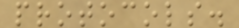protocols.
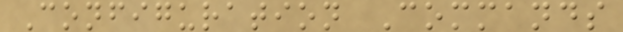Configuration Commands
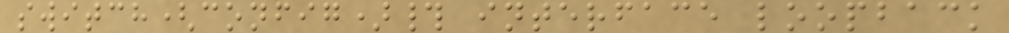switch(config)# interface loopback
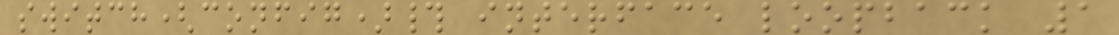switch(config)# interface loopback 1
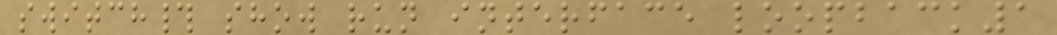switch# show run interface loopback1
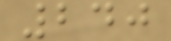240
